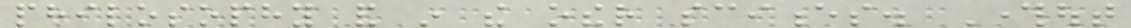philosophy and in the other sciences. Throughout
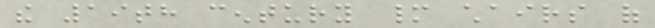the 19th century many chairs of
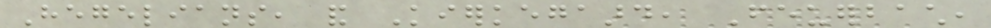Hegelians, and Kierkegaard, Feuerbach,
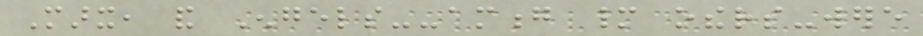Marx, and Engels--among many others-were
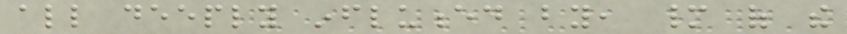all deeply influenced by, many of the
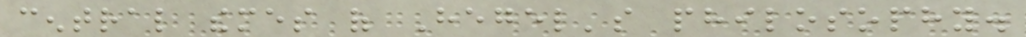central themes of Hegel's philosophy.
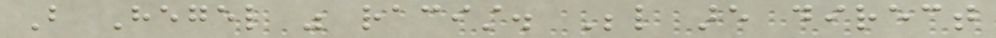But Hegel was racist. Below are direct
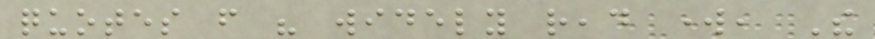quotes from his widely read work, The
